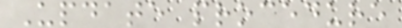Update procedure
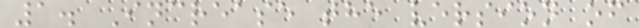1. Increase the version of
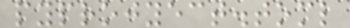pyprojyect.toml
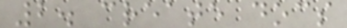2. create docs
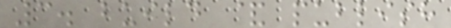3. build & publish
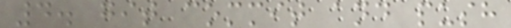4. git commit and push
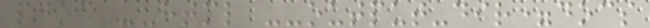pdoc --html --output-dir=docs
